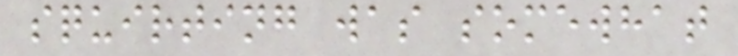squirting was somewhat
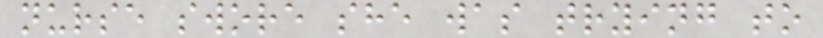nurse swore she was trying to
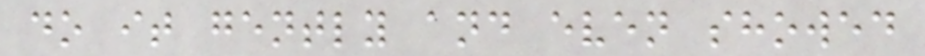do it gently and even showed
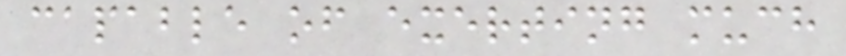capable of exerting much
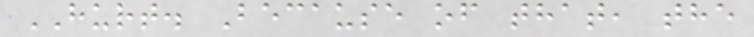HURT. Because of that, the
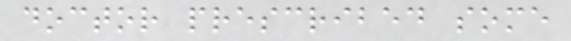doctor prescribed some
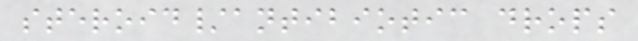steroid/antibiotic drops
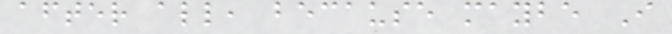after all, because maybe I
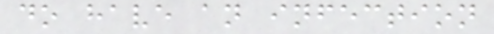do have an infection
